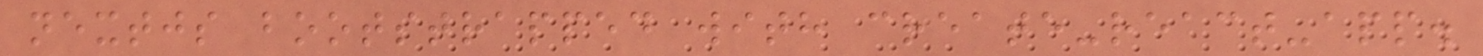nextjs bootstrapped with create-react-app.
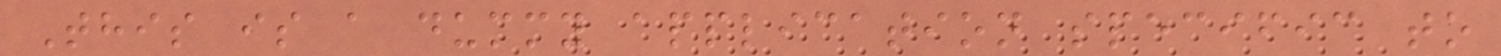This is a dummy application specific to
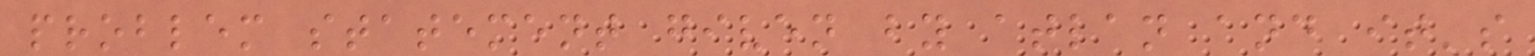problem statement given by atlan and it's
